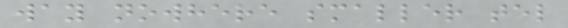way nowhere smaller tel
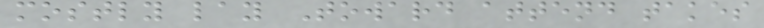mostly lay Toward attend takes
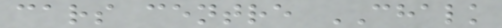cars centre CHALK
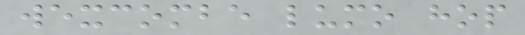wexcombe lumo hop
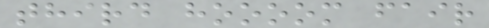third hoooom fair
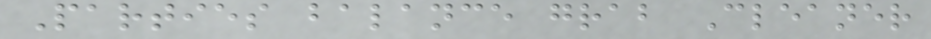Parties balance grab Cleaner
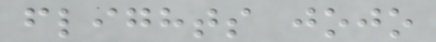flights jojo
